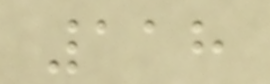118
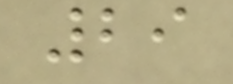29
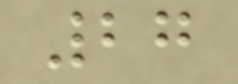27
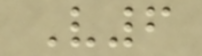V6
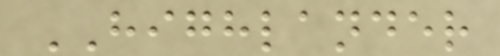HIGHLANDER
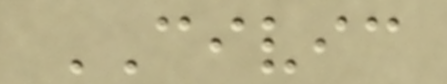CIVIC
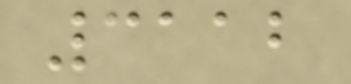3112
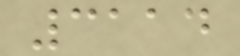3114
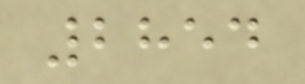2854
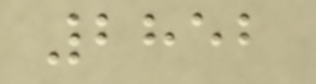2852
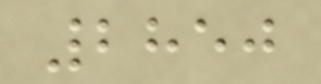2850
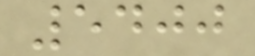5400
